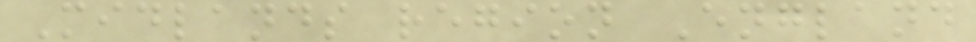Midlands region England
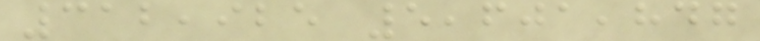312,925 5,601,847
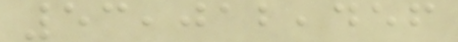53,012,456
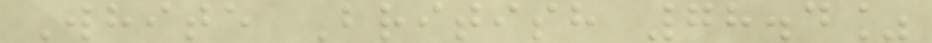White British 78.4%
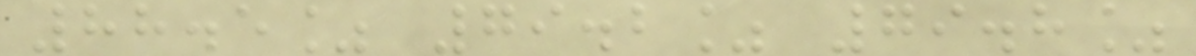88.5% 79.2% 79.8%
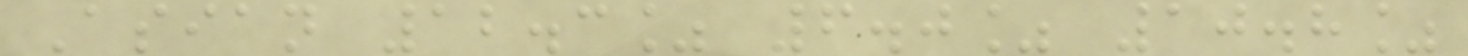Asian 12.3% 6.0% 10.8%
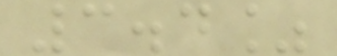3.4%
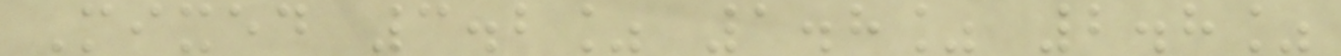Mixed 3.2% 1.8% 2.8%
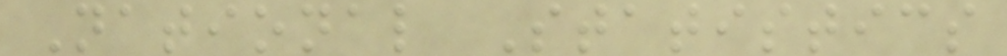National Statistics
